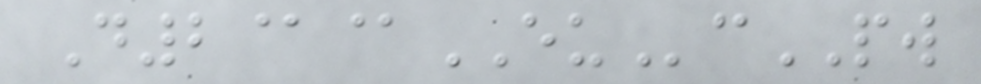D2@@EUcPW
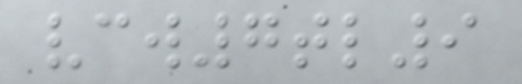vcw7tl9
